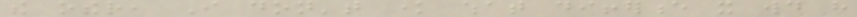the other, I don't know what difference it would have
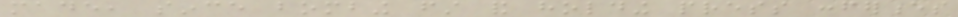made, since bombing first and holding press conferences
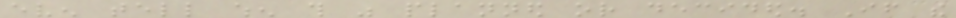even tell when this was planned or decided. If the
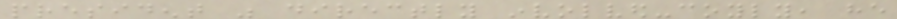president was directly involved-coyly, he
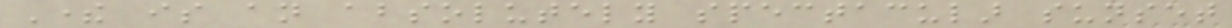There is an absolutely spectacular sunset
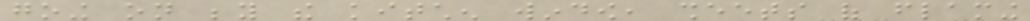going on beyond the kitchen window, sheets of flaming
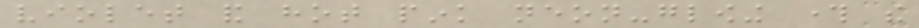violet and hot pink neon-glowing through the
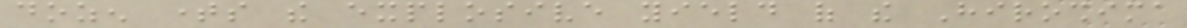dozen times the explosive yield of the Hiroshima
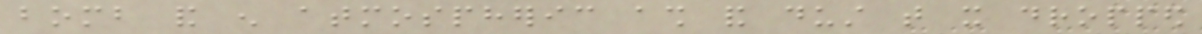bomb and enough atmospheric ash and dust that it dropped
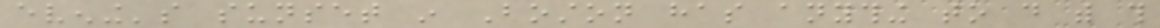evening's sunset in Boston has anything to do with this
